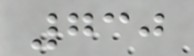730
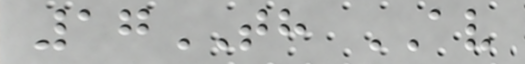17TH AV
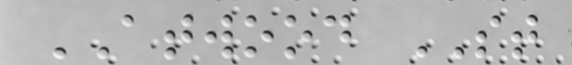ATWOOD ST
